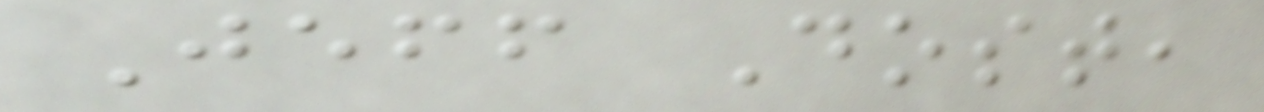Jeff Dost,
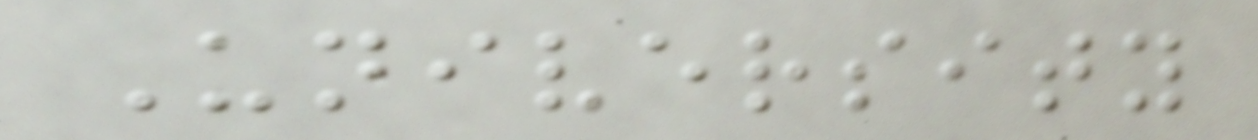University
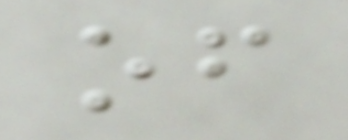of
